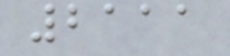2111
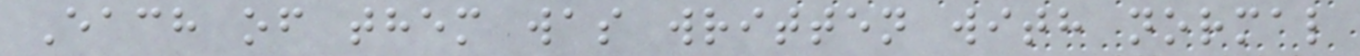Each of them was written with normal
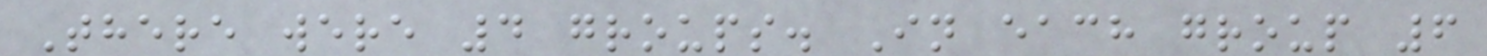There were 4 groups. In each group 6
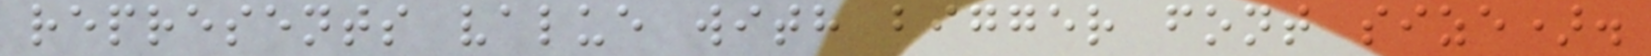represents value with bigger font size).
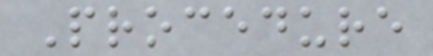Procedure
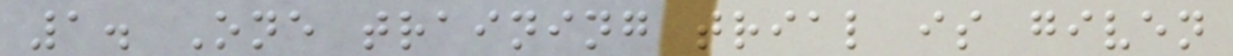1. One training trial is given
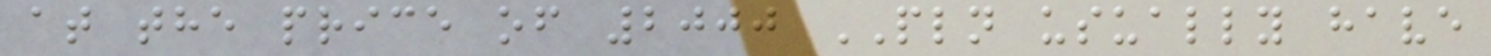at the price of 2000 PLN usually have
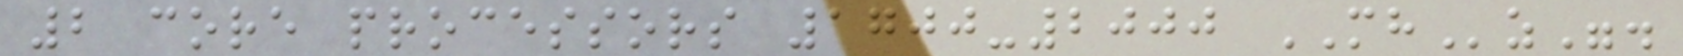2 core processors 1700-2000 MHz".
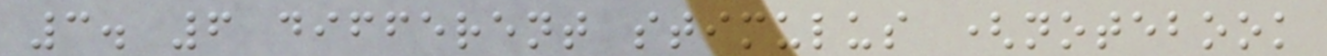3. 6 different stimulus (notebook
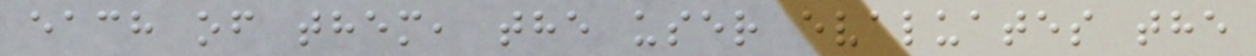each of them, the user evaluates the
